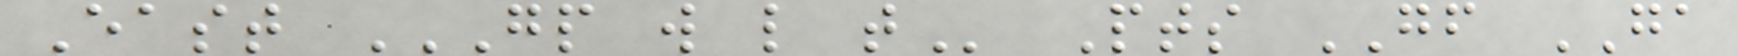East GP W L T Pts GF GA
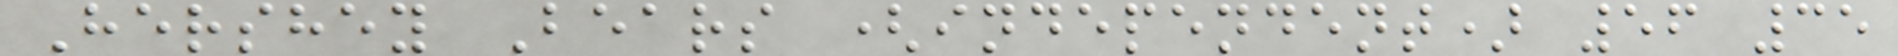Hershey Bears (independent) 56 35
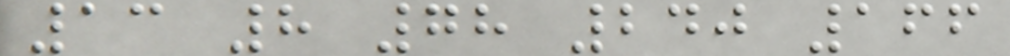13 8 78 240 166
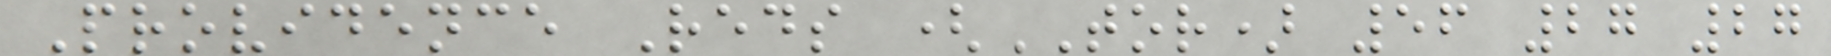Providence Reds (TOR) 56 27 27
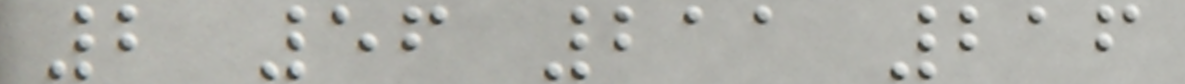2 56 211 216
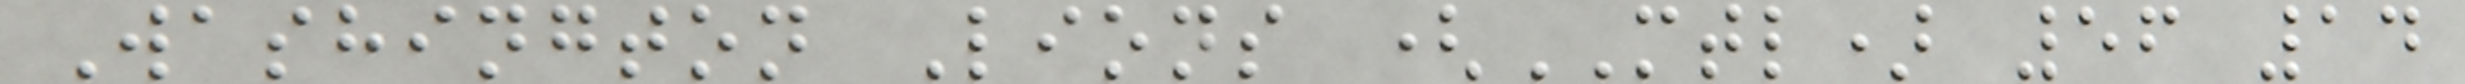Washington Lions (MTL) 56 14
